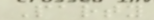Party
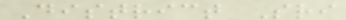District Sri
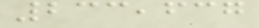233,637
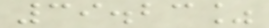39.23%
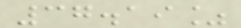37.19%
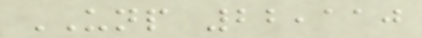UNP 22,110
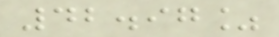42.97%
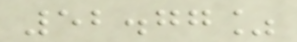52.77%
